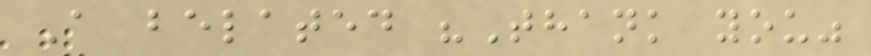A belated "Thank you"
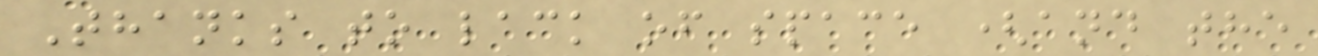Thanks to lack of space (and the
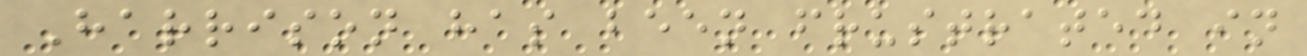Harrison has been frustrated in
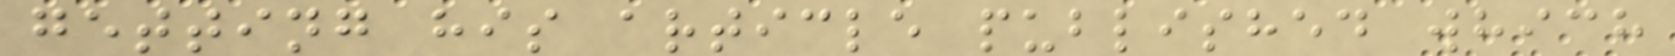getting his article published which
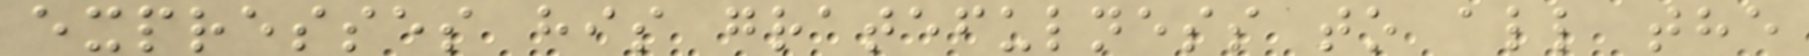expresses his gratefulness to all the
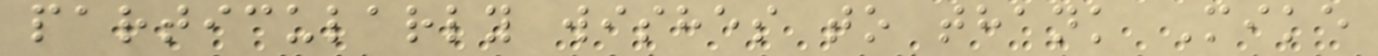particularly wishes to thank Mike
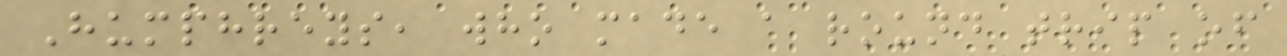Humphreys, who made a round trip of
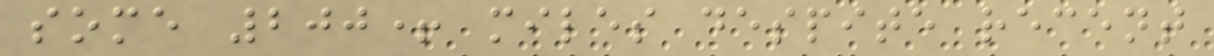some 200+ miles despite recent
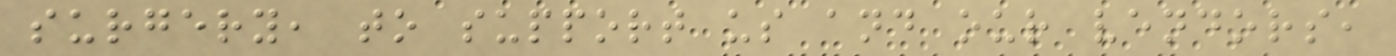surgery, to support us and our vendors,
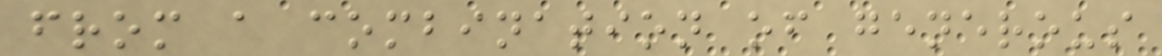from a combination of generous
